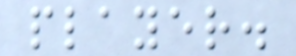player.
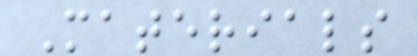Materials
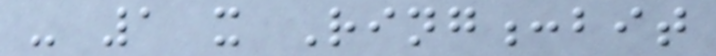- 1 x Ring:bit
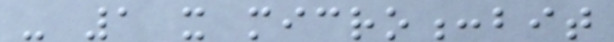- 1 x micro:bit
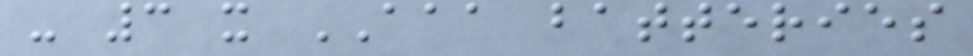- 3 x AAA batteries
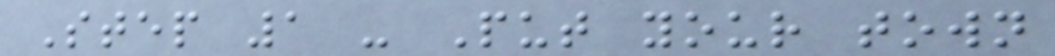Step 1 - Put your town
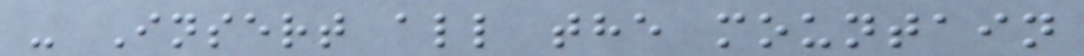- Insert all the mountain
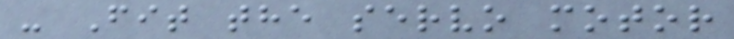- Fit the servo motor
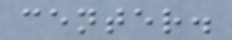center.
